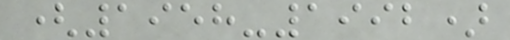(1958-1992)
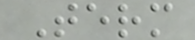Term
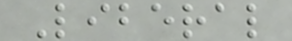Liberal
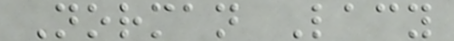Norman Lacy
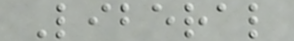Liberal
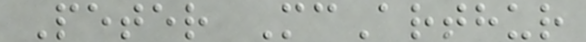Peter McArthur
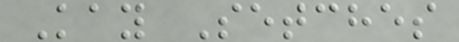Kay Setches
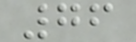76
